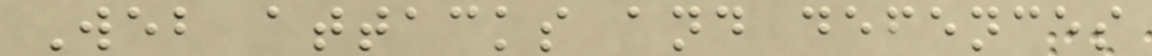Web attacks and defences
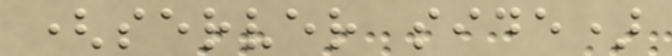(server side)
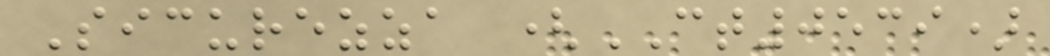Sicurezza (CT0539)
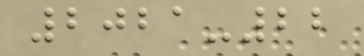2021-22
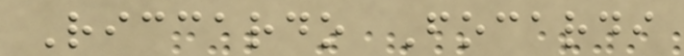Riccardo Focardi
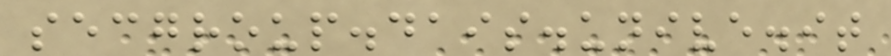secgroup.dais.unive.it
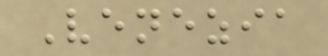Venezia
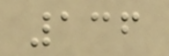136
